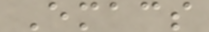Emacs
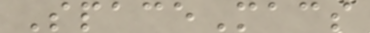SpaceMacs
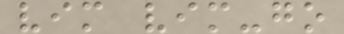vim vim-go
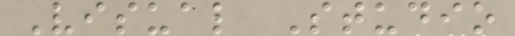Visual Studio
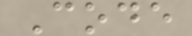Code
